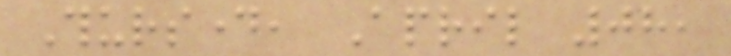Thursday, April 08,
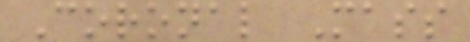Coronal Mass
